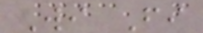Wi Fi
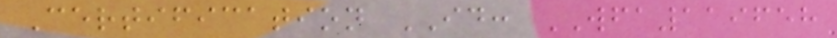Certification ID: WFA119658
